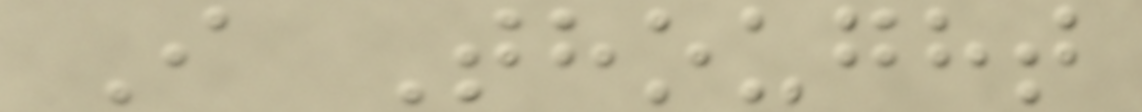I Thought
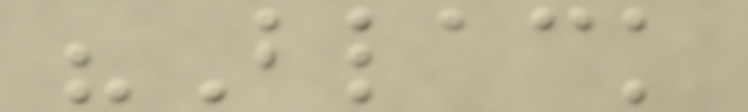"Black
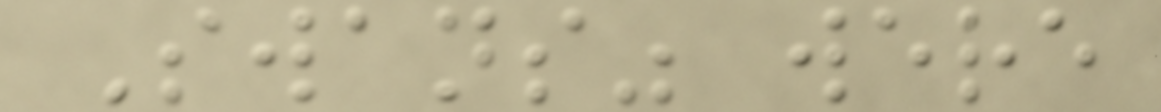Swans" were
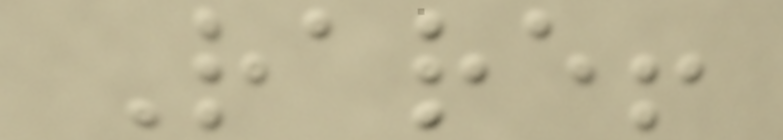Rare!
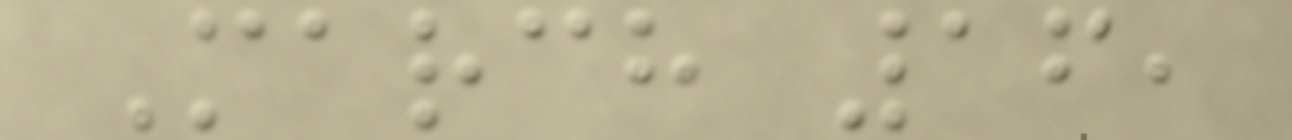March 16,
